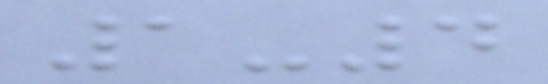1-4
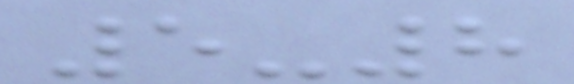5-8
